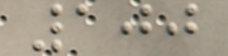100
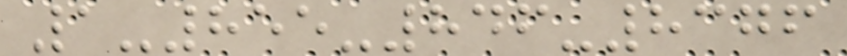1-855-846-8376
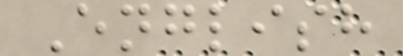English
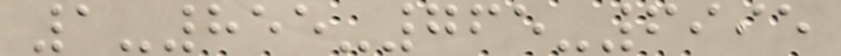1-855-765-6995
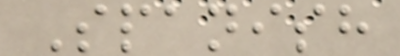Spanish
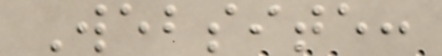Website:
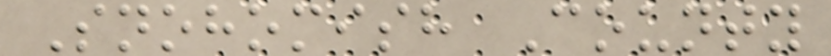Snohomish County
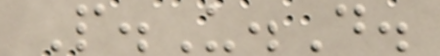P.U.D.
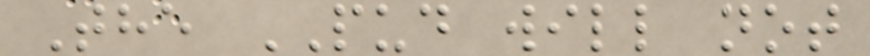The PUD will not
